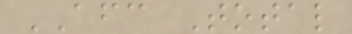AFC Total
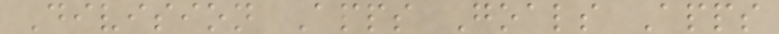Division Apps Goals Apps
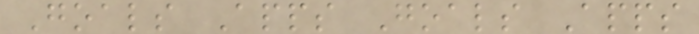Goals Apps Goals Apps
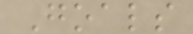Goals
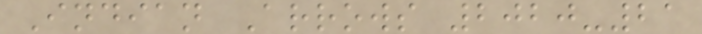Indian Arrows 2020-21
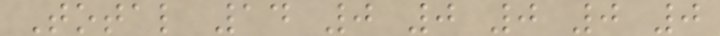Total 14 0 0 0 0 0
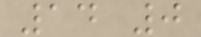14 0
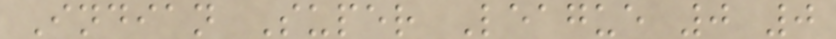Indian Super League 0 0
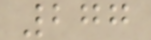277
